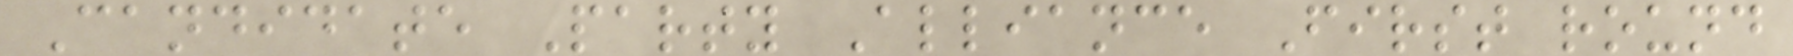Candidate Party Alliance First round
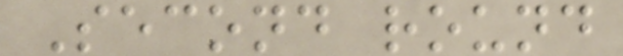Second round
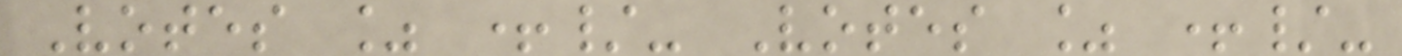Votes % +/- Votes % +/-
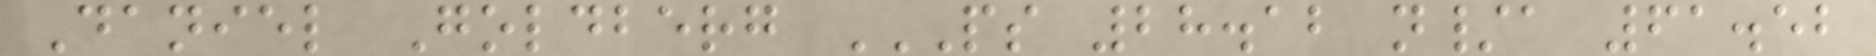Daniel Goldberg PS 28.12 N/A 61.52
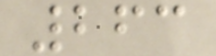263
